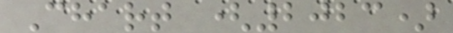Chart (2023)
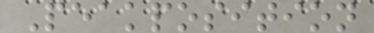Peakposition
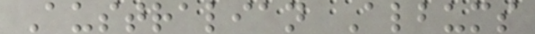Australian Albums
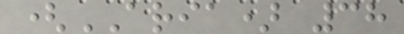(ARIA) 38
